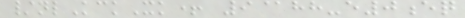/nlKckXk+ 9@hh-e0eq
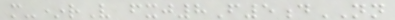m-*rV fxj8F5dNN
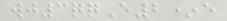wj3qqE2*e
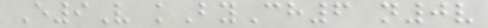E9V kByCh6 n0v
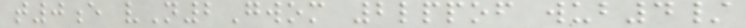t0e vN2Gwom 2lppof wub4/
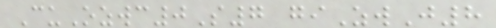CuOzwc0S7 giZwJ8
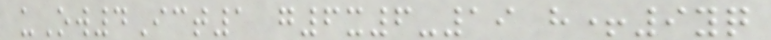uOw4Ict1 g6x6-19 h+9yq
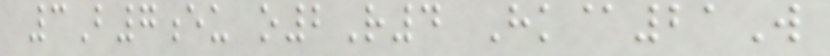3B7eu o2R4 Hk@21W
